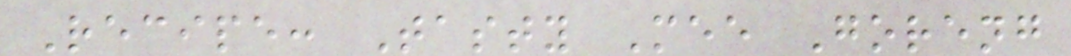Recipe: Tasty Mee Goreng
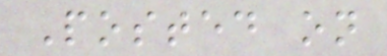Posted on
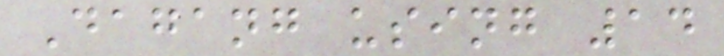Dagang using 14
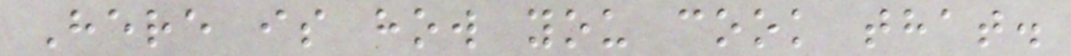Here is how you cook that.
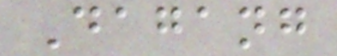Dagang
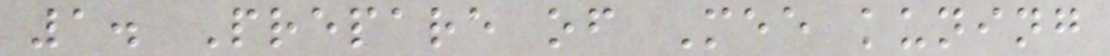1. Prepare of Mee kuning
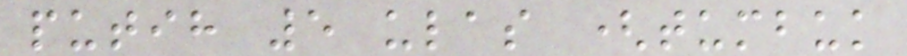putih 5 ulas (tumbuk
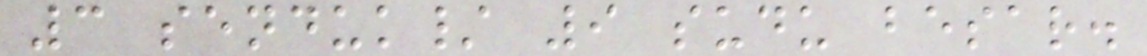3 senduk/ 9 sudu besar.
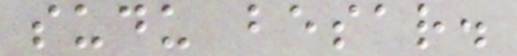sudu besar.
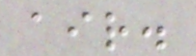air.
